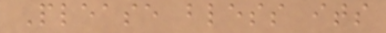Please bless its
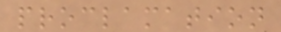proclamation
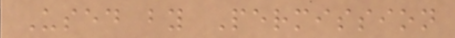Used by Permission
